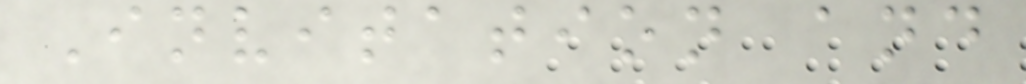Invitation and
